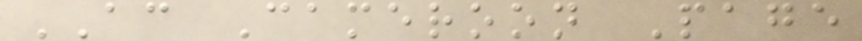AC Cameroon Page
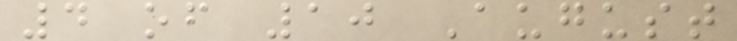4 of 10 August
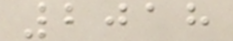2018
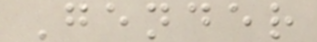Gender
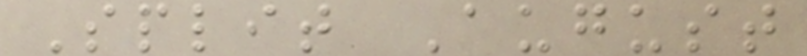Split August
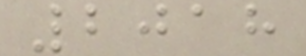2018
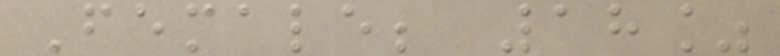Female; 18%
